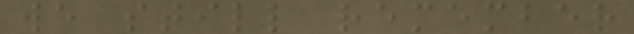we still remember
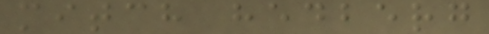mitch hedberg
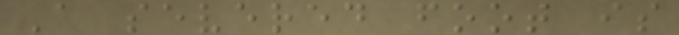A severed foot is
